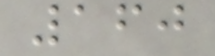160
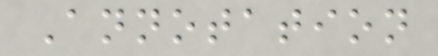Annotation
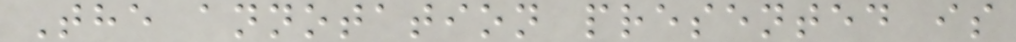The annotation presented is
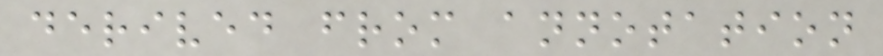derived from annotation
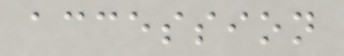accession
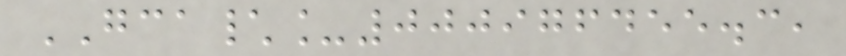GCA\_000976455.3,
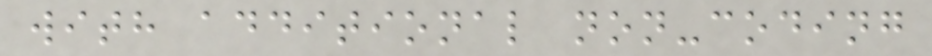with additional non-coding
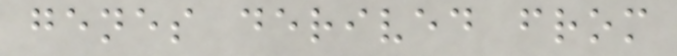genes derived from
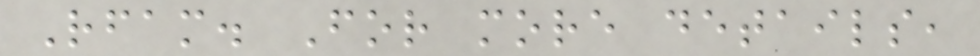Rfam. For more details,
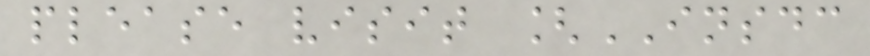please visit [INSDC
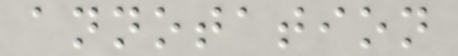annotation
